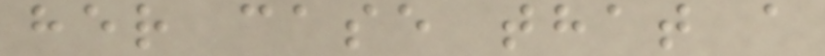her case that a
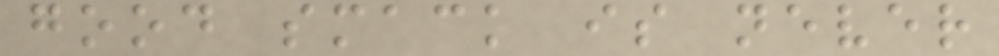good smack is never
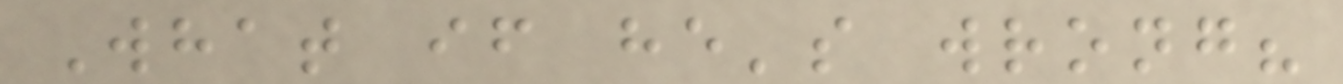What if he's wrong?
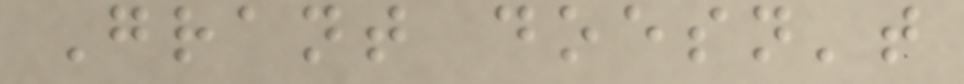Grant doesn't
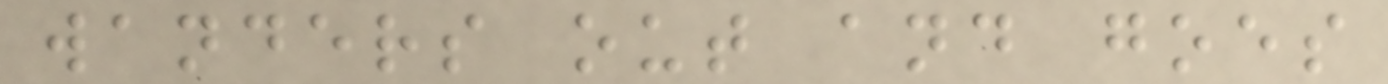wanders out and goes
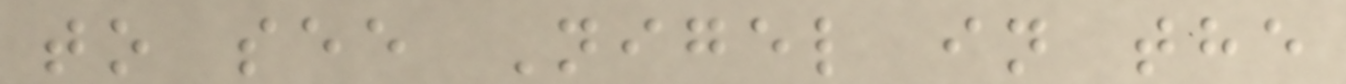to see Nigel in the
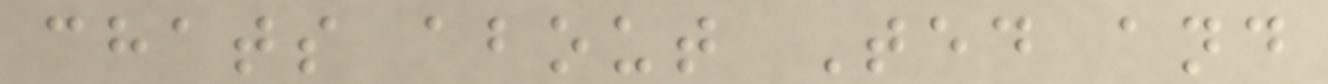chats about Ted and
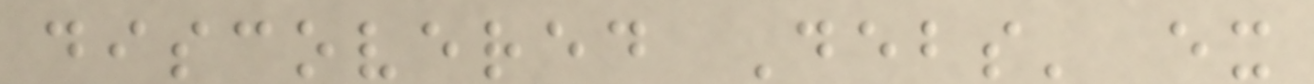discovered Debs' ex
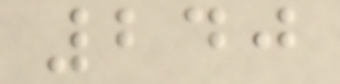240
